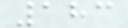183
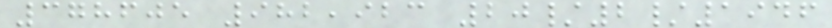378605 982,923 20/2/1946
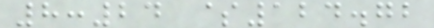8:24 $124.72
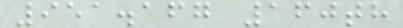951.167 160th
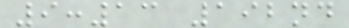9:13 192nd
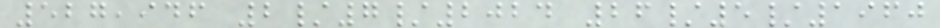527,946 2/7/2024 26/5/1960
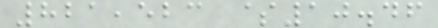821,523 $10.46
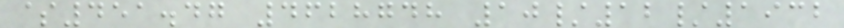$451.47 4628748 10/12/1932
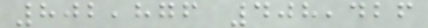802,876 408,426
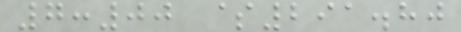7:00 $291.80
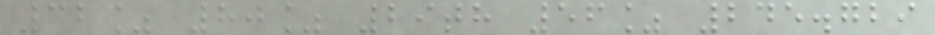32% 80% 29th 56% 245.729
